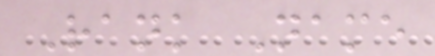Rank Name
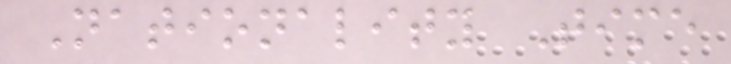Nationality Time
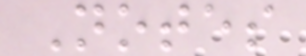Notes
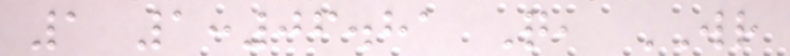1 1:06.81 Q, WR
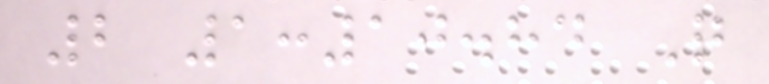2 1:10.84 Q
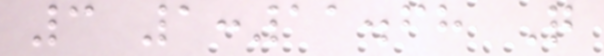3 1:11.68 Q
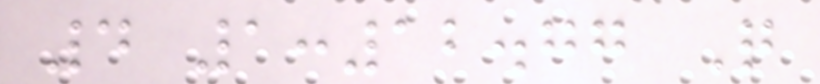4 1:12.77 Q
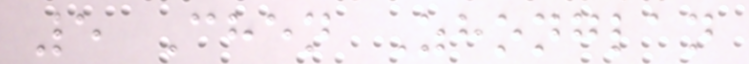5 Chen Zhonglan
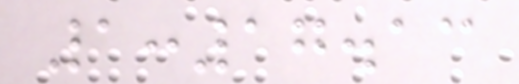1:17.13
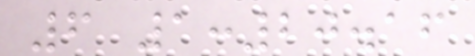6 1:20.16
